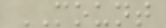MOUNT
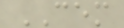CEM
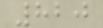820
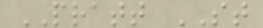PRATT ST
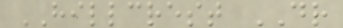HILLCREST DR
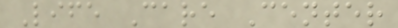Life Care Center
